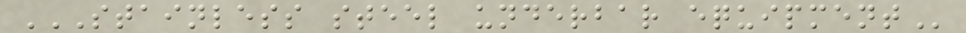STAINLESS STEEL UNDERBAR EQUIPMENT
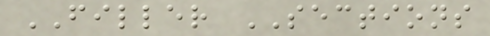FILLER SECTIONS
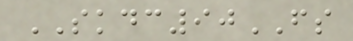SKDC90FS
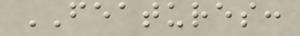FEATURES:
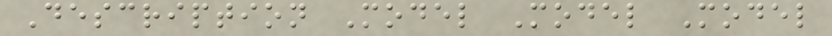Description Model Model Model
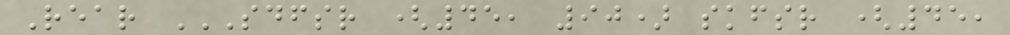Rear SDFSR (45, 90) SKFSR (45,
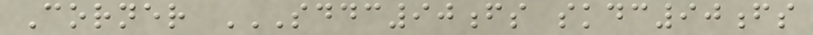Corner SDDC90FS SKDC90FS
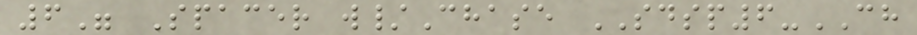6" Spacer w/Chase SDSP6-CH
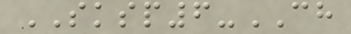SKSP6-CH
